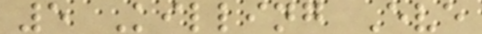5 Killing Eve
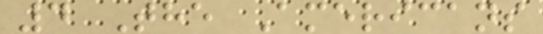4 The Americans
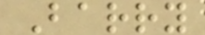Barry
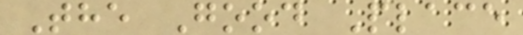The Good Place
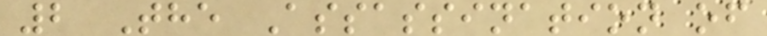2 The Assassination of
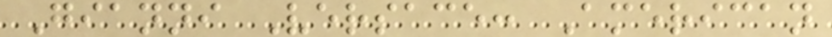Gianni Versace: American
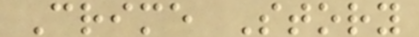Crime Story
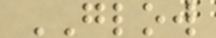GLOW
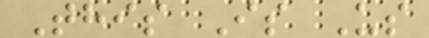This Is Us
